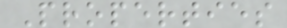Properties
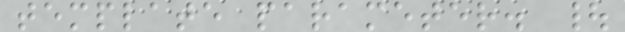template parameter. |
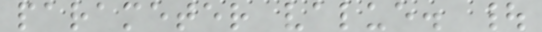parameter value. |
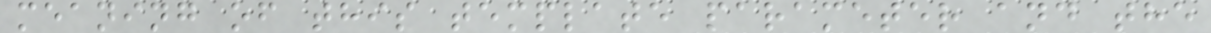meaning of this template parameter and the
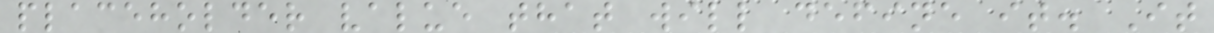placeholder value that will define it. It
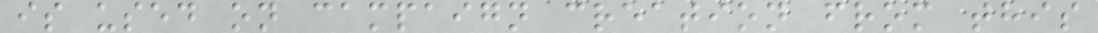is used on campaign creation from this
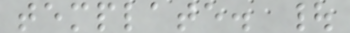template. |
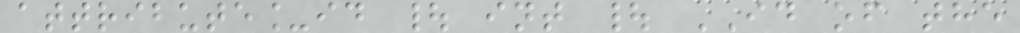attribute_id | int | ID of the
